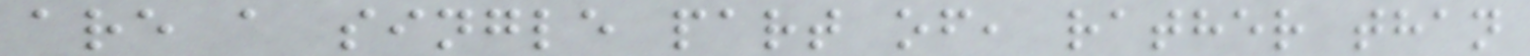are a single part of, rather than
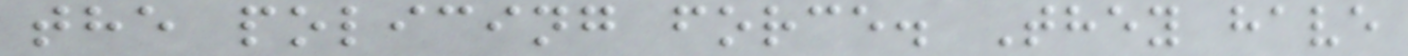the policing force. They have
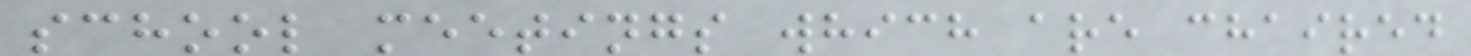school meetings which are chaired
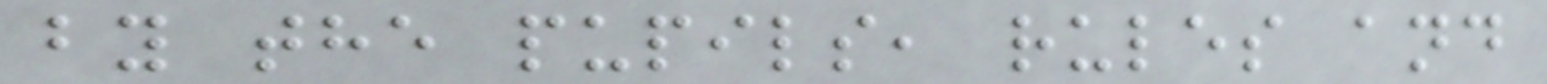by the pupils, rules and
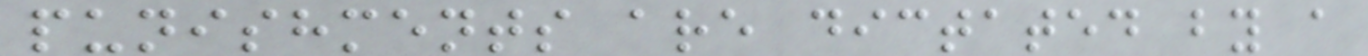punishments are dictated by a
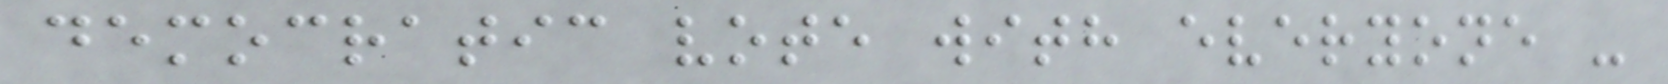democratic vote with everyone -
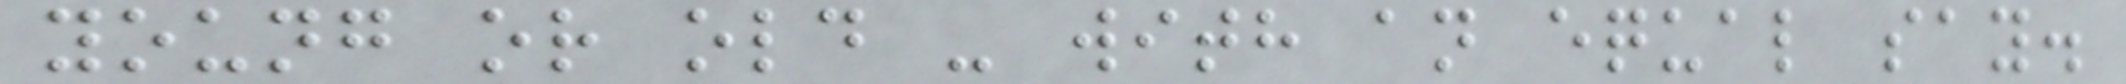young or old - with an equal say.
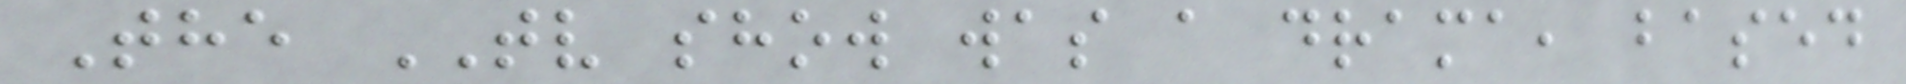The TV show was a drama, based
